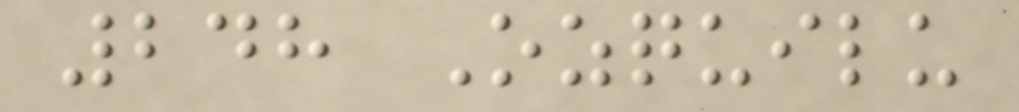248 Ozquilu
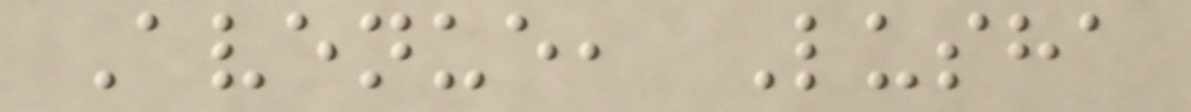Avenue, Lusha
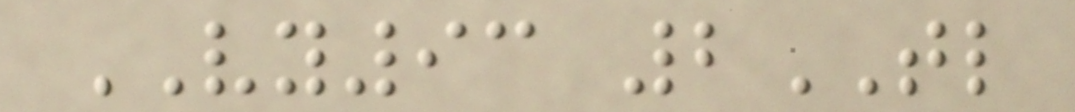VY93 2TL
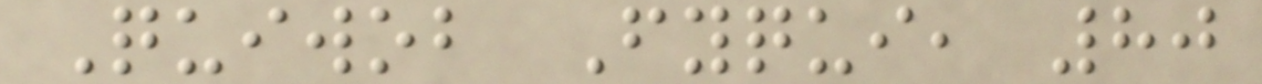Quiwob Fyqui, 80
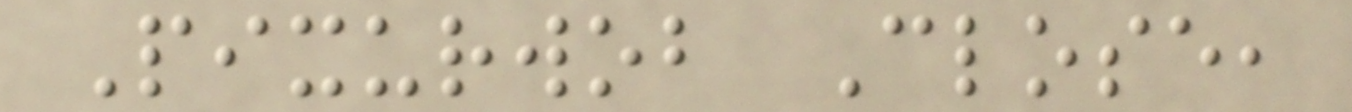Pixurwob Close,
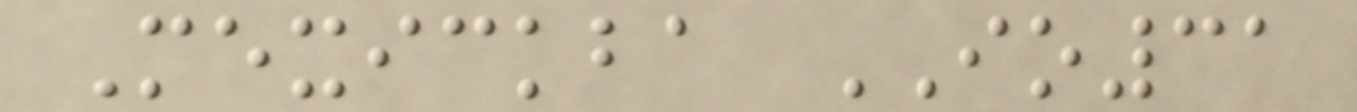Mexickba IO31
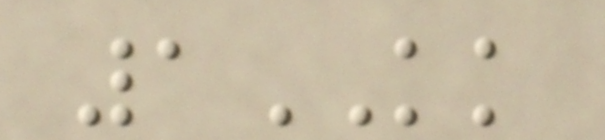1KK
